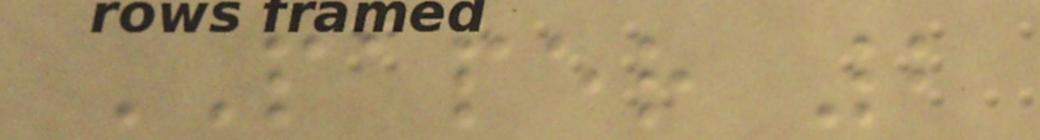PAPER 2
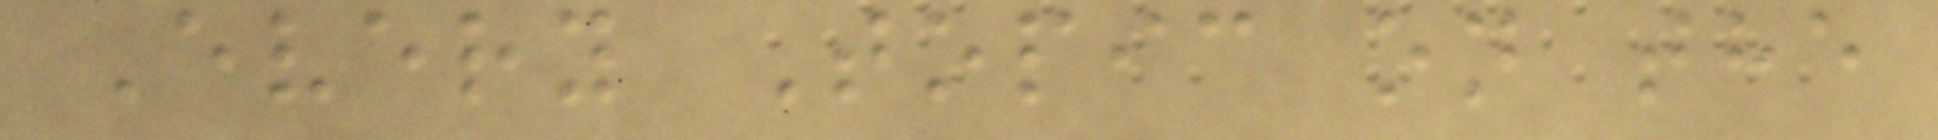Every Topic on the
